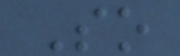So
